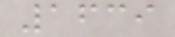1639
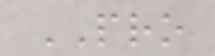PRO
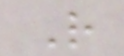R
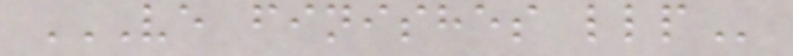VE FINISHES LLP
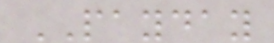PAYDAY
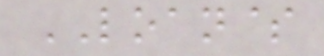LOAN$
